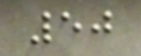50
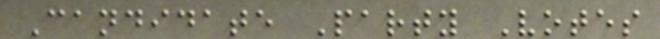Candidate Party Votes
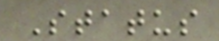Status
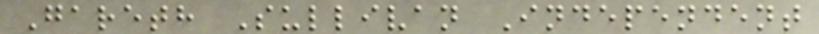Gareth Sullivan Independent
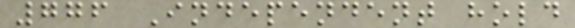776 Independent hold
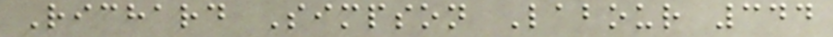Richard Simpson Labour 344
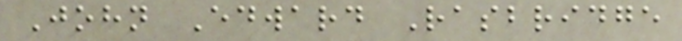John Edward Rasbridge
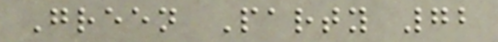Green Party 72
